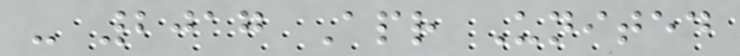- 2017 Apr United
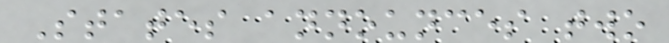States announces two
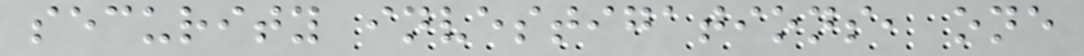security investigations, one
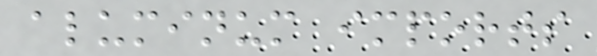aluminum imports
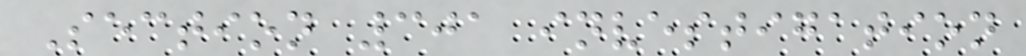Section 301 investigation
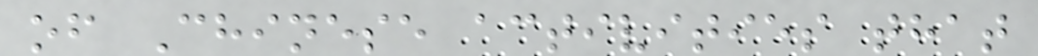of Chinese activities that
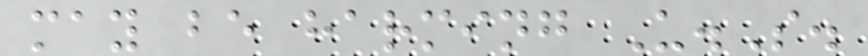may be harming U.S.
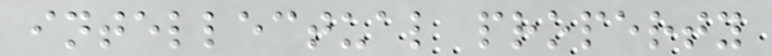intellectual property
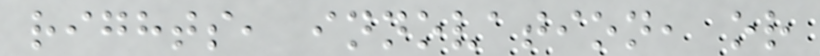rights, innovation, or
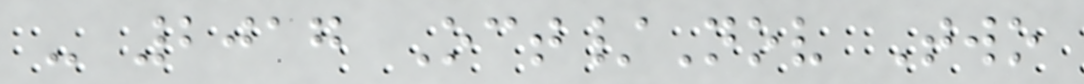- 2017 Oct/Nov Two
